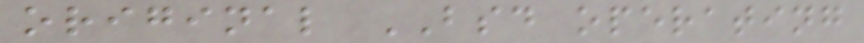original BSD operating
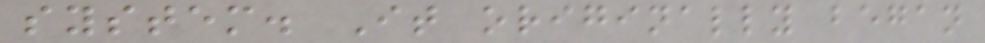system. It originally began
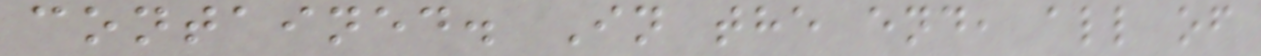contained. In the end, all of
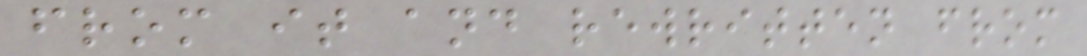from it and rewritten from
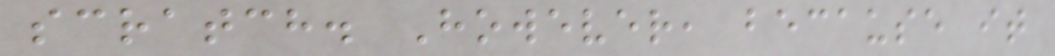scratch. However, because it
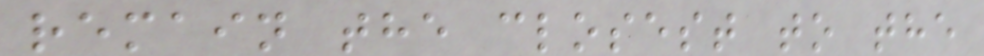remain the closest to the
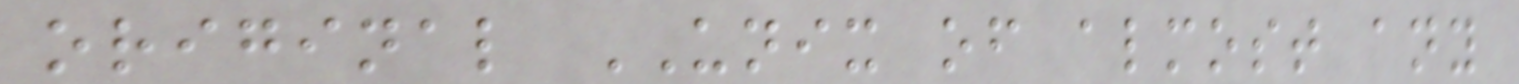original UNIX of almost any
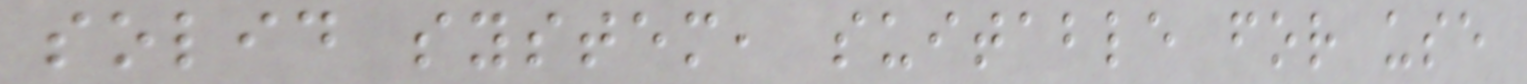solid system, suitable for use
